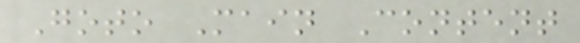Goto Main Content
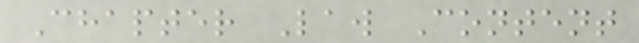Chapter Law Content
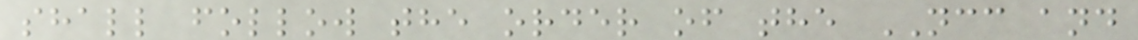shall follow the order of the NCC and
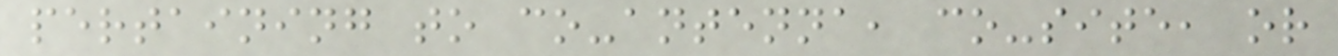pertaining to co-antenna, co-site, or
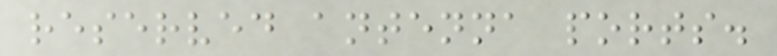reserved antenna ports.
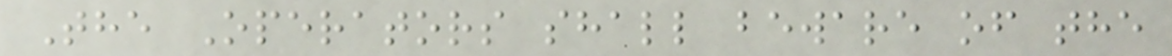The Operators shall beware of the
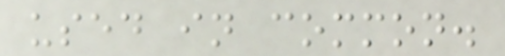used in common.
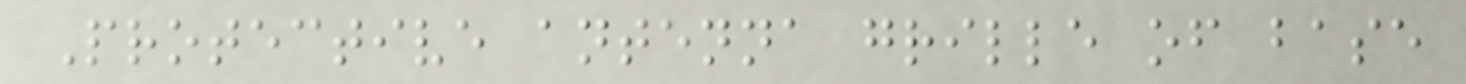Protective antenna grille of base
